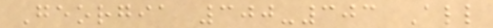Georgia 300-303 All
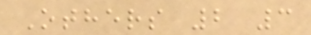Others 2 3
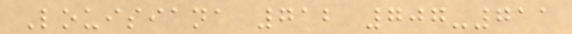Louisiana 712 707-711
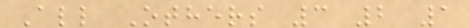All Others 3 2 1
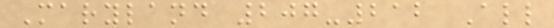Maryland 207-212 All
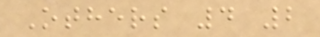Others 4 2
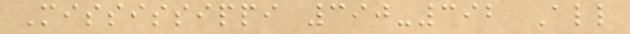Mississippi 390-392 All
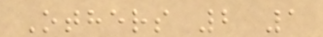Others 2 1
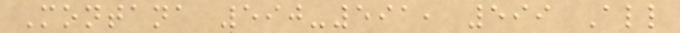Montana 590-591, 599 All
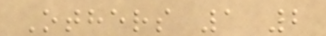Others 1 2
